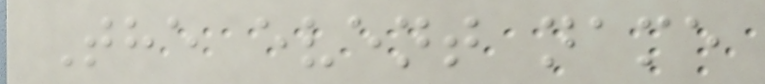The event name
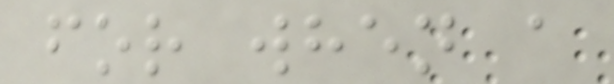for when a
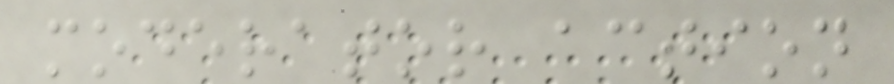moderator action
